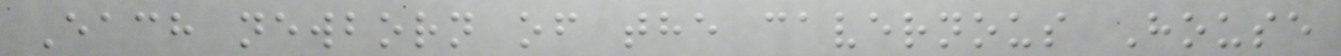Each newborn of the cavernous House
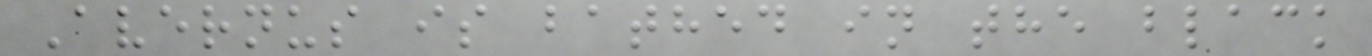Avernus is bathed in the black
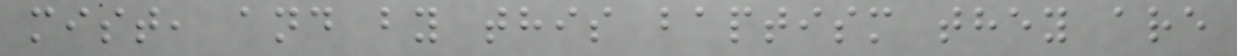mist, and by this baptism they are
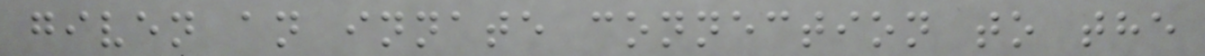given an innate connection to the
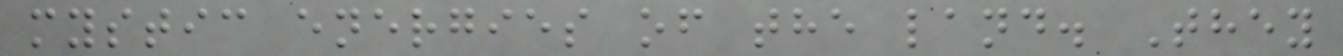mystic energies of the land. They
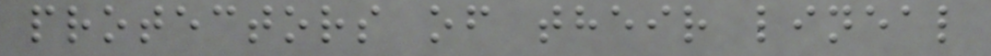protectors of their lineal
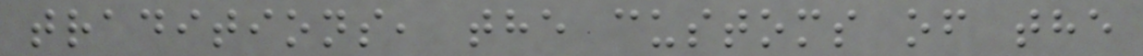traditions, the customs of the
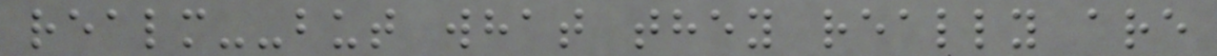realm--but what they really are
